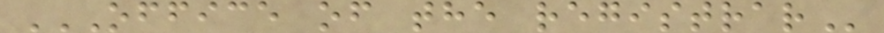OFFICE OF THE REGISTRAR
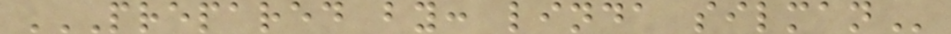PREPARED BY: LINDA SILMAN
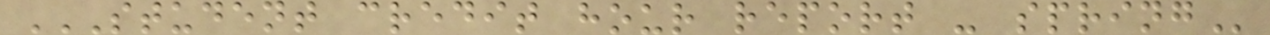STUDENT CREDIT HOUR REPORT - SPRING
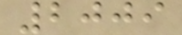2009
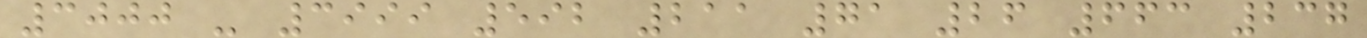3000 - 3999 592 211 71 26 663 237
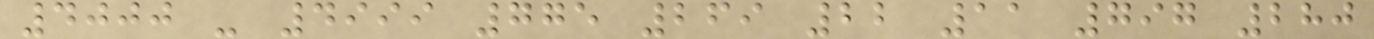4000 - 4999 775 269 22 11 797 280
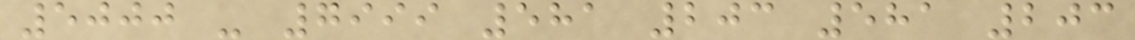5000 - 7999 581 203 581 203
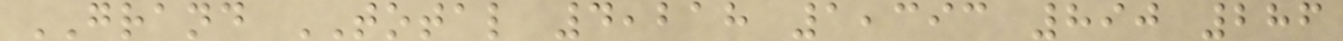GRAND TOTAL 4,218 1,393 890 286
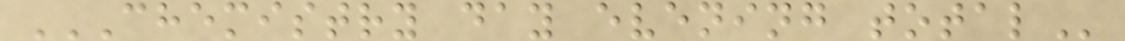CHEMISTRY DAY EVENING TOTAL
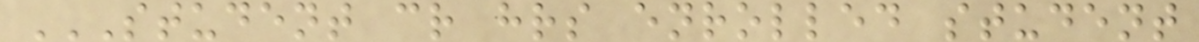STUDENT CR HRS ENROLLED STUDENT
